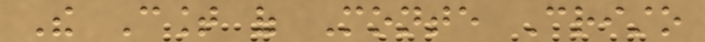The Count of Monte Cristo
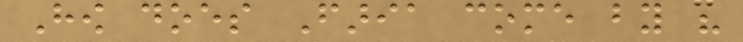How does Faria come by his
